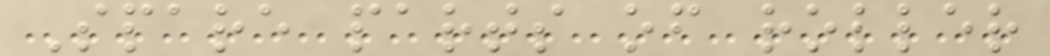Spare parts of roller
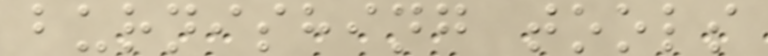burnishing tools
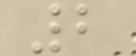2
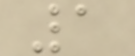1
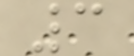3
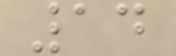14
